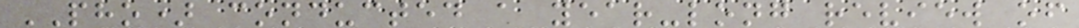PHO) conducted a year-long review of
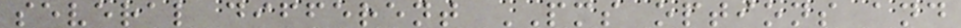several different PMS options and
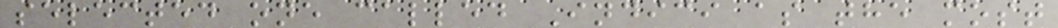selected one called Indici as the most
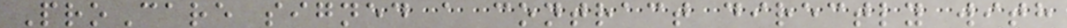ProCare signed a contract directly with
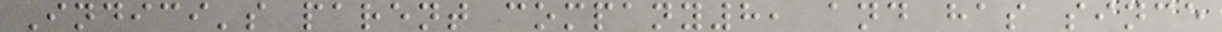Indici's parent company8, and has since
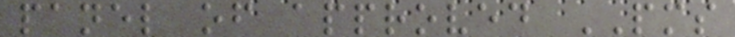panel of approved PMS
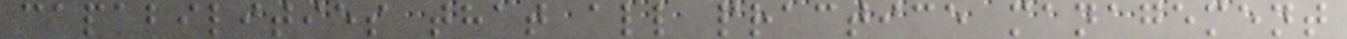capabilities that all practice management
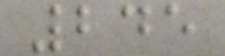245
